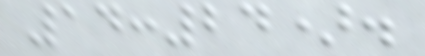14:24).
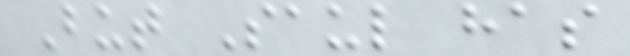But Saul has
